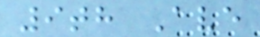9th Ave
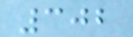302
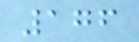176
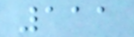111
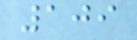109
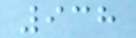938
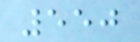550
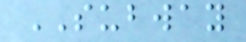SUBWAY
